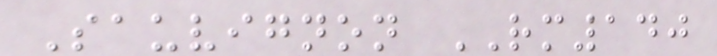Sauvignon RM140
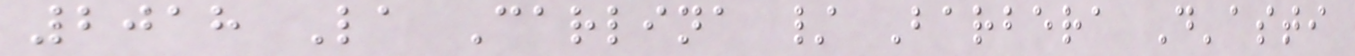2018 La Carlina / Barbera D'asti
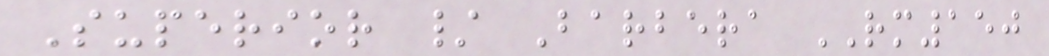Superior / Barbera RM150
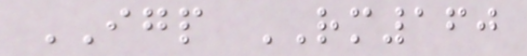IGP RM160
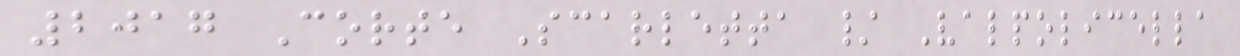2017 Corte Scarletta / Valpolicella
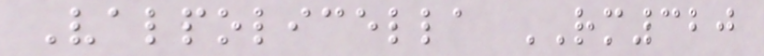Valpolicella RM320
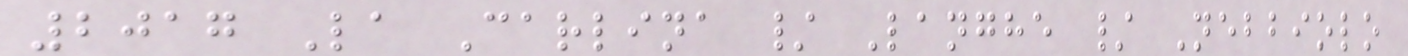2017 La Carlina / Langhe / Nebbiolo
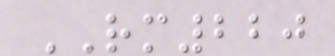RM220
